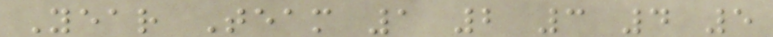Year Team 1 2 3 4 5
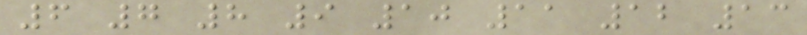6 7 8 9 10 11 12 13
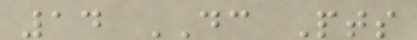14 DC Pts
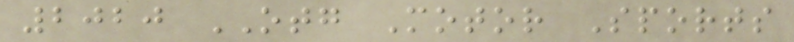2020 OTG Motor Sports
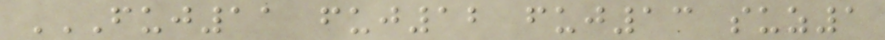FUJ11 FUJ12 FUJ13 SUZ1
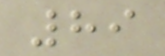89
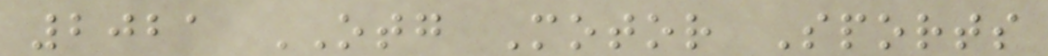2021 OTG Motor Sports
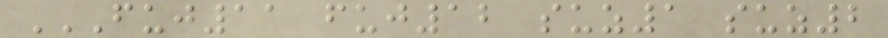FUJ11 FUJ12 SUZ1 SUZ2
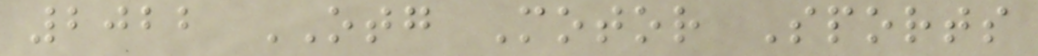2022 OTG Motor Sports
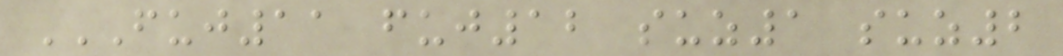FUJ11 FUJ12 SUZ1 SUZ2
